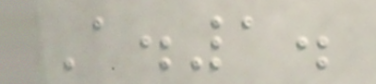A.1.
